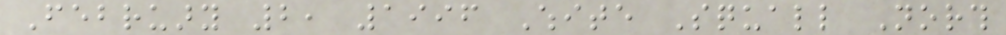February 2, 1996 White Squall North
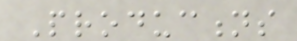Productions
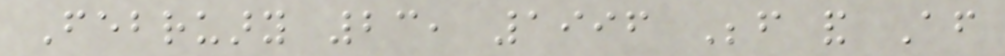February 23, 1996 Before and After
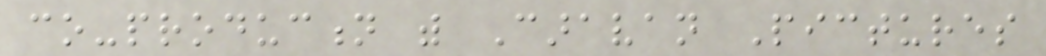co-production with Caravan Pictures
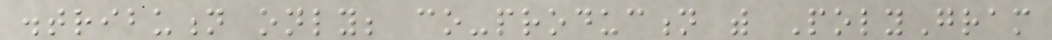distribution only; co-production with PolyGram
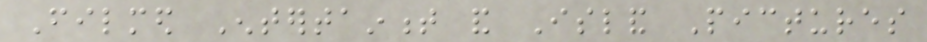Filmed Entertainment and Island Pictures
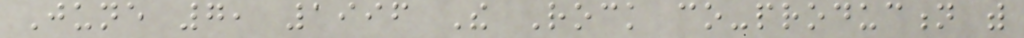June 7, 1996 The Rock co-production with
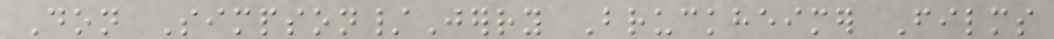Don Simpson/Jerry Bruckheimer Films
